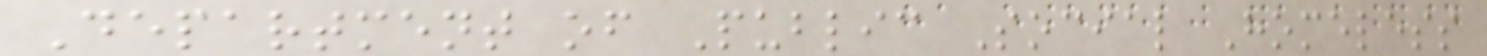Department of Public Social Homeless
